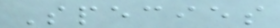Species
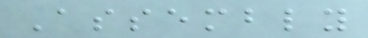Assembly
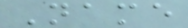Name
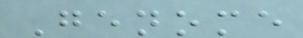Genome
